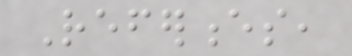References,
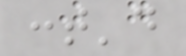cont'd
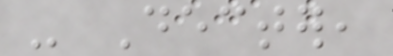- Decter,
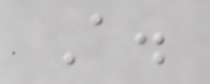A.
